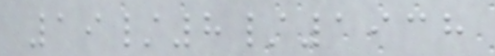19/8/1938
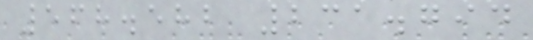568.582 231.794
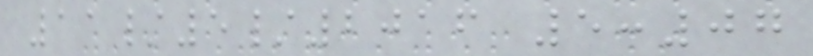11/5/2016 5:07
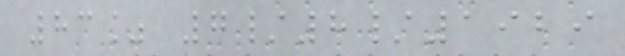83% 7/8/1929
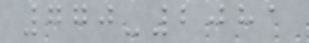770-2081
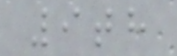9th
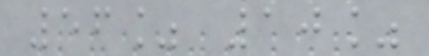56% 10%
